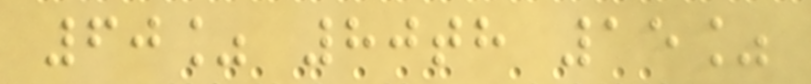60% 80th 15%
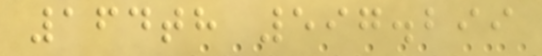164th 597.299
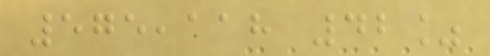575,118 42%
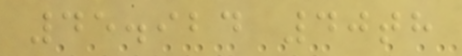45.924 40th
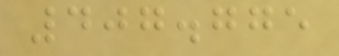407.775
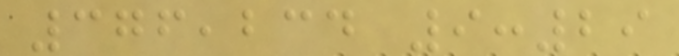376,234 9:29
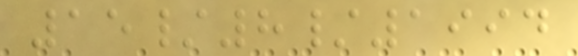15/8/1994
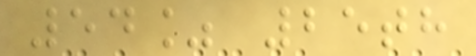54% 25th
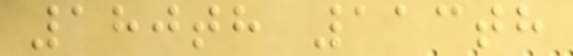180th 113th
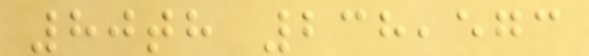80th 238,573
